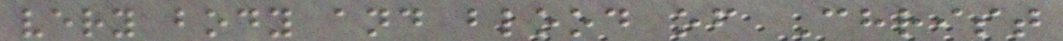very body and blood of Christ
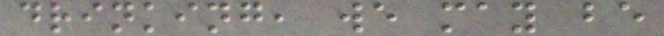drinking, we may be
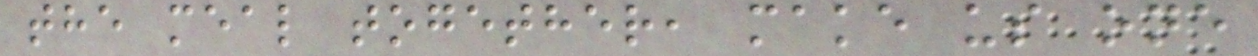the meal together, make us one
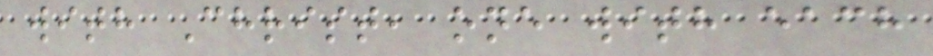with Christ, one with each
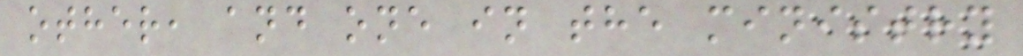other, and one in the ministry
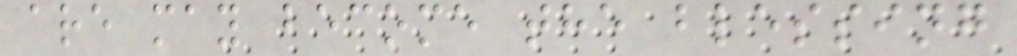are may become the blessing
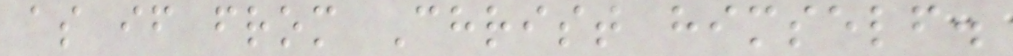as if from Christ himself.
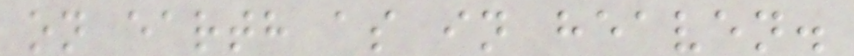on earth as in heaven.
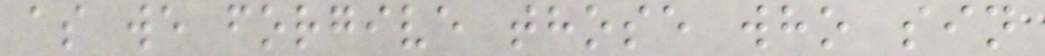as we forgive those who sin
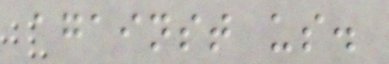against us.
